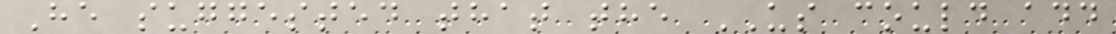He suggested that the US could add
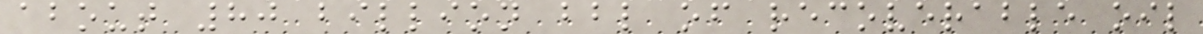about 80 billion bbl of recoverable oil
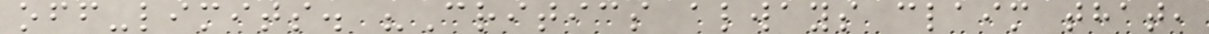off-limits. "Critics always claim that,
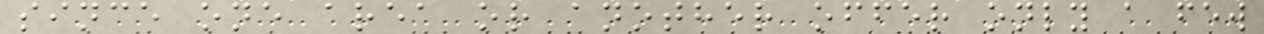since one area or another offer only a few
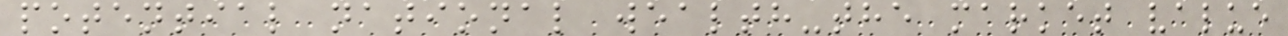potential national wealth-the market value
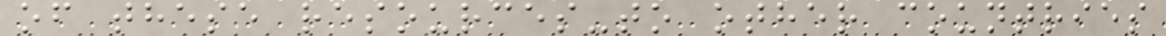of these resources-to other countries
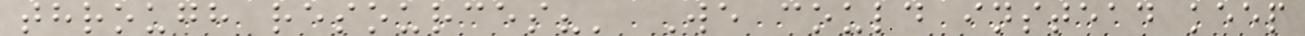through resources?' We could instead keep
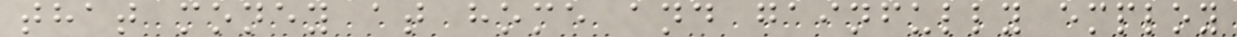that money at home and gainfully employ
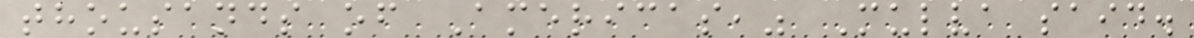thousands of Americas," Mulva said.
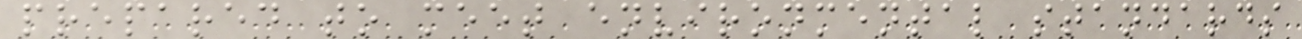prepared to meet environmental standards
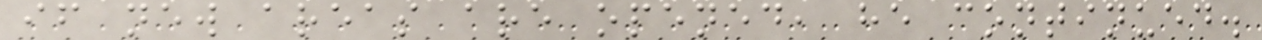if new areas are opened, he continued.
